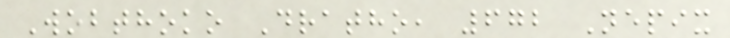Wobthoko Dratho, 672 Nepix
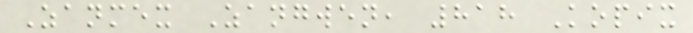Zanmex Zangwen, 818 Kopix
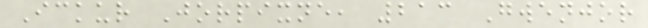Ickur Jorpixne, 213 Gwenjor
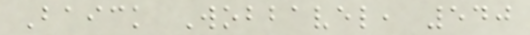Baick Wobbavel, 540
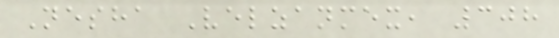Nesha Velzanmex, 308
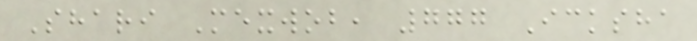Shari Mexwob, 777 Icksha
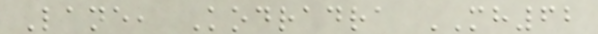Lane, Kodradra MH62
